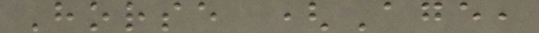Horse (Age,
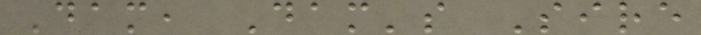Dam, Dam's Sire
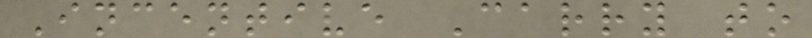Incentive Carry to
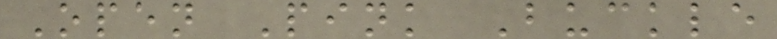Open Pink Buckle
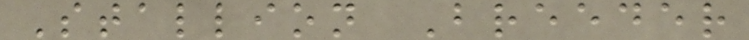Stallion Breeder
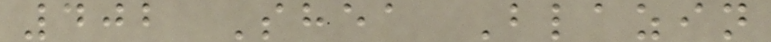402 Shea Blazin
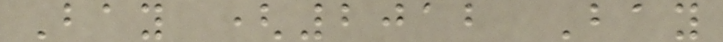Bay (2012 Bay
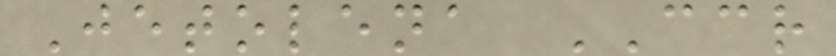Jetolena CCR
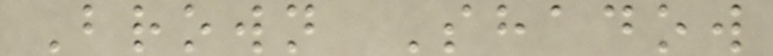Brown Shadow
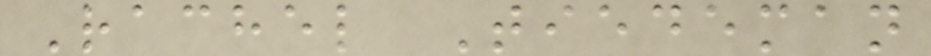Rachel Tiedeman
